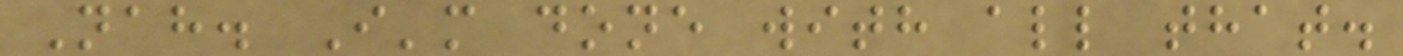Nah. I'm done with all that.
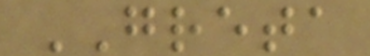GRETA
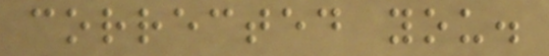corrected you.
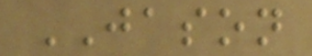JASON
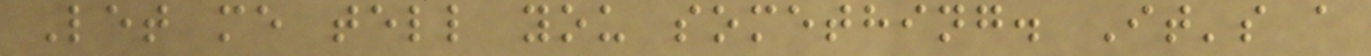Let me tell you something. It's a
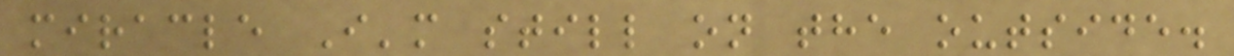miracle I'm still on the outside.
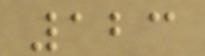123
